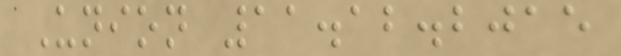Union 11.12.2015
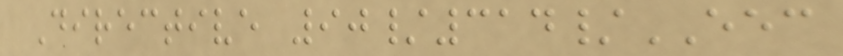Directive 90/314/EEC
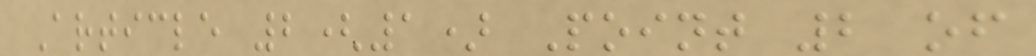Article 2(1) Point 2 of
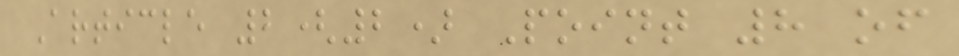Article 2(2) Point 8 of
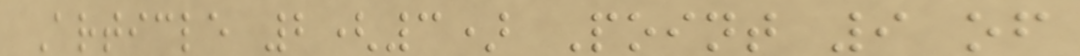Article 2(3) Point 9 of
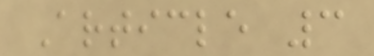Article 3
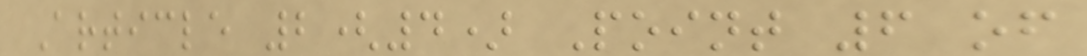Article 2(4) Point 6 of
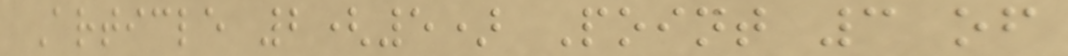Article 2(5) Point 3 of
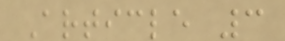Article 3
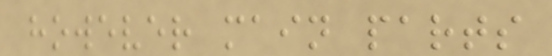however main parts
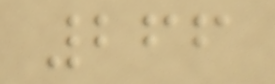266
